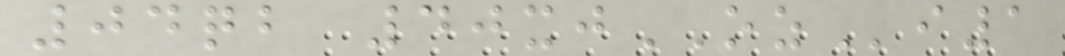04qb 40xjOZi1
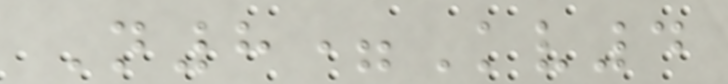N8=Kv4
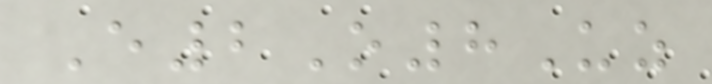E2O8Uz
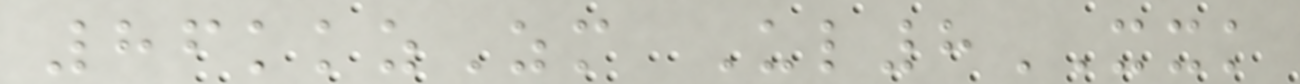86kkzZm Ul8XXK
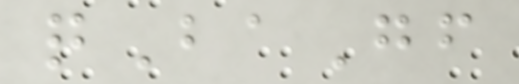qBaGf
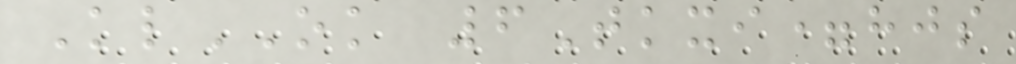KlOK 6Tkxi=hjs
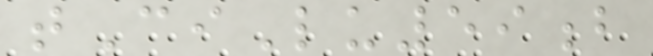tCiLu59b
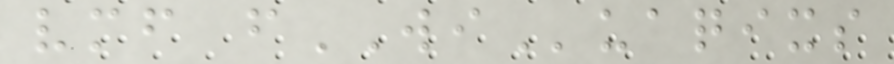vmf fWIuaqixs
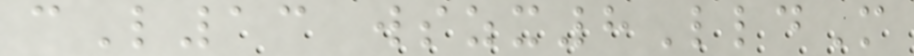cL13 wszx8LldM
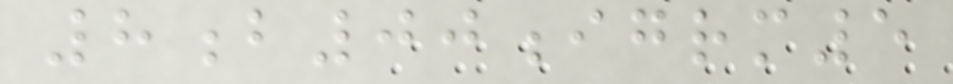8b00igrm5
